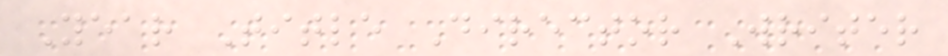Year Title Director Writer
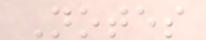Notes
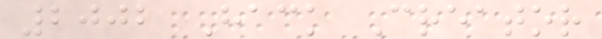2002 Hack Creator
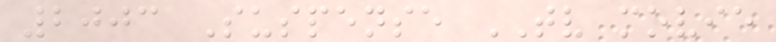2003 Suspense TV movie
